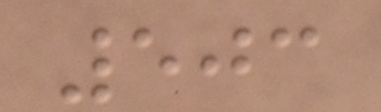503
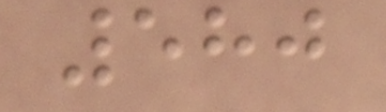580
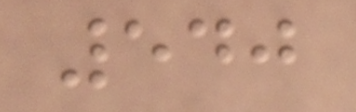540
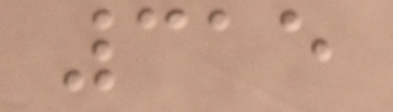315
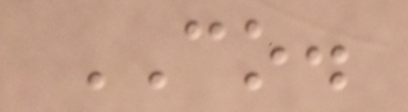CO.
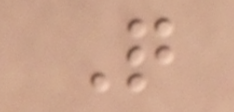Q
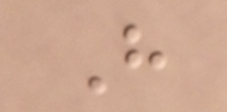H
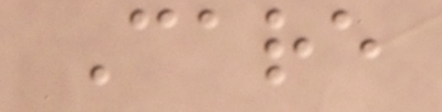Care
